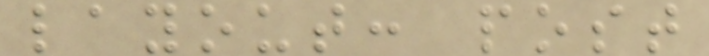layout: post
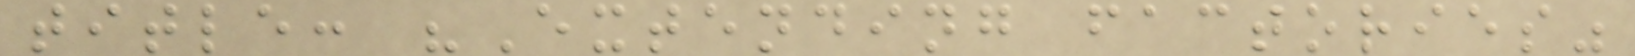title: "Extending factories"
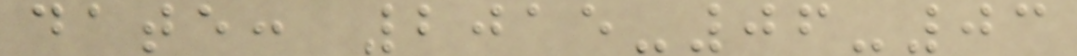date: 2015-06-03
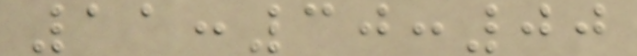11:30:00
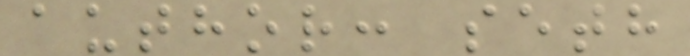author: seth
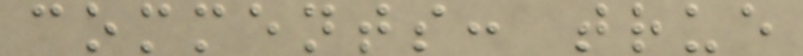comments: true
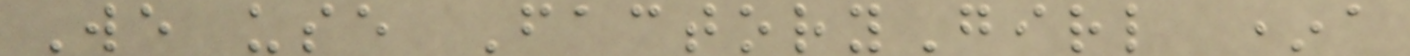We use FactoryGirl *a
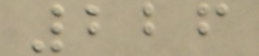226
